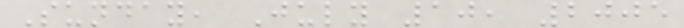Sunday, July 10, 2005
